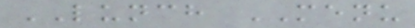LUNCH MENU
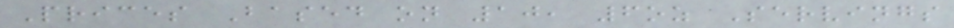Prices Based on 10, 6oz Servings
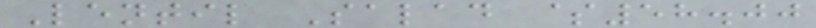Lentil Salad $58.00
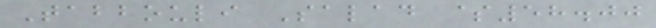Tabbouli Salad $58.00
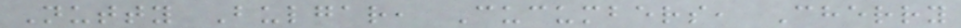Nutty Bulgar, Cucumbers, Cherry
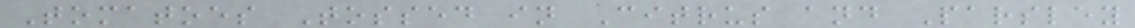Tomatoes Tossed in Citrus and Parsley
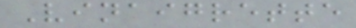Vinaigrette
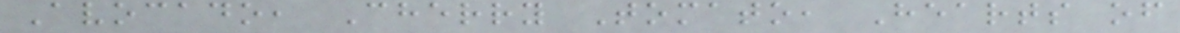Avocado, Cherry Tomato, Hearts of
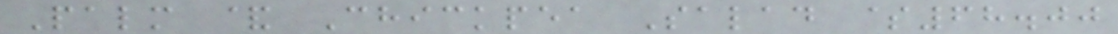Palm & Chickpea Salad $68.00
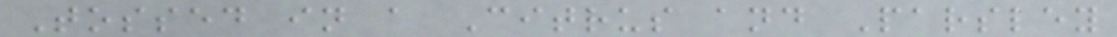Tossed in a Citrus and Parsley
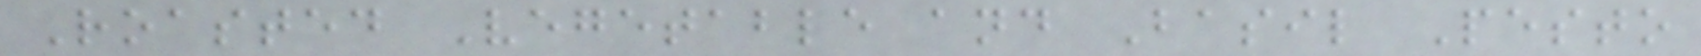Roasted Vegetable and Basil Pesto
